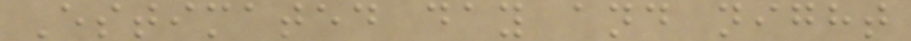Estimated day and night
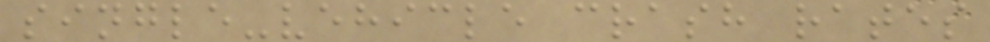single-vehicle crash rates
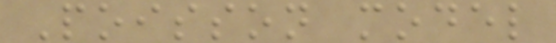Poisson model
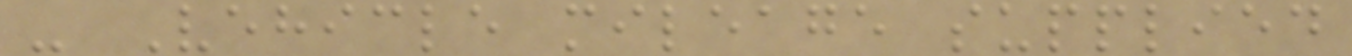- Vehicle mileage supplied
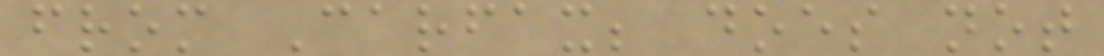from Carfax; does not
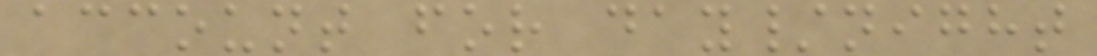account for day/night
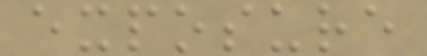exposure
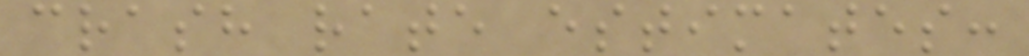crash rate estimates:
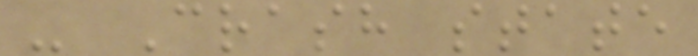- Crash state
